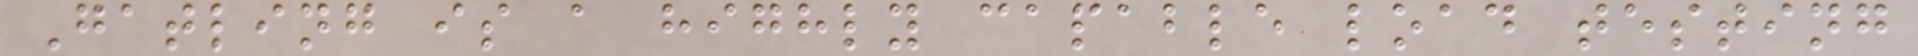Gatling is a highly capable load testing
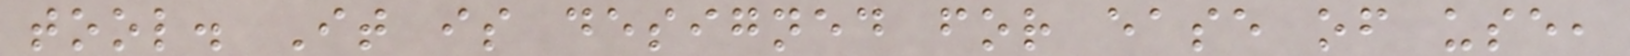tool. It is designed for ease of use,
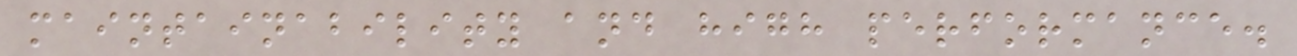maintainability and high performance.
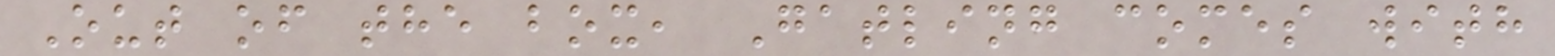Out of the box, Gatling comes with
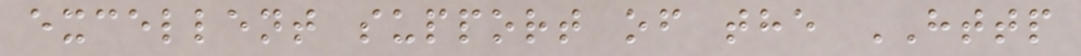excellent support of the HTTP
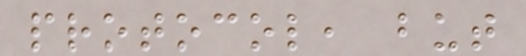protocol, but
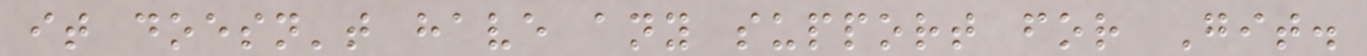it doesn't have any support for Git.
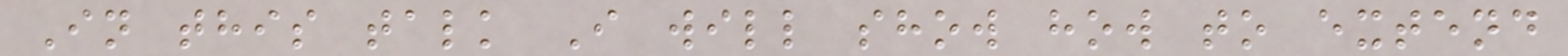In this talk I will show how to extend
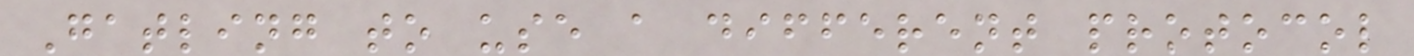Gatling to use a different protocol
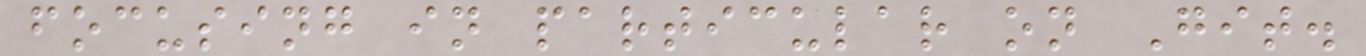focusing in particular on Git.
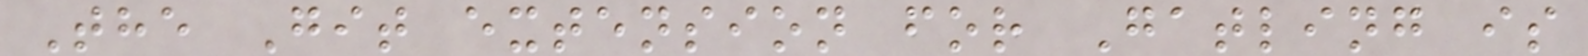The Git extension for Gatling is
